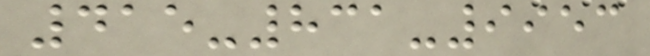415-831-9953
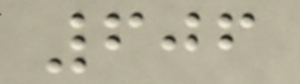606
